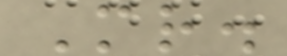Mr.
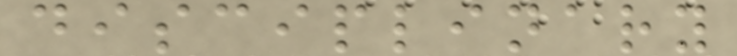disciplinary
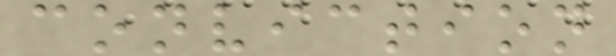conviction
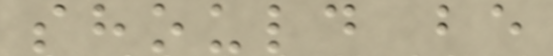should be
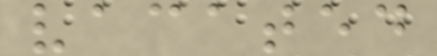vacated
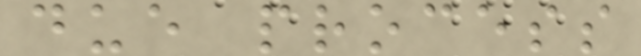due process
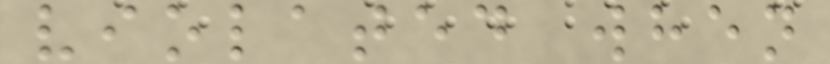violated when
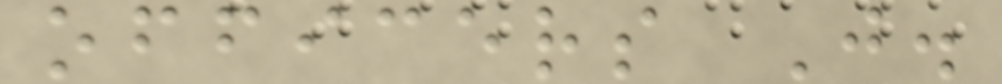officers J.
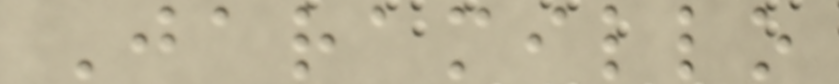Jaramillo
